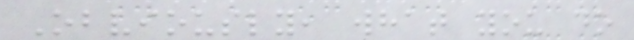Obviously, what you do
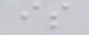is
